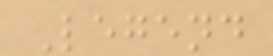Legend
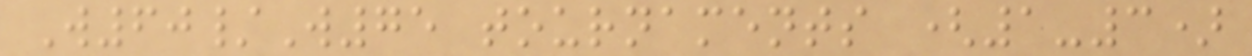W60/W75 tournaments (1-3)
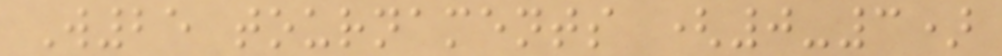W25 tournaments (0-3)
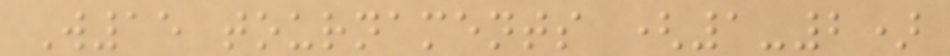W15 tournaments (1-2)
